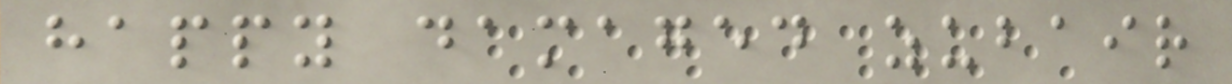happy damaged zubair
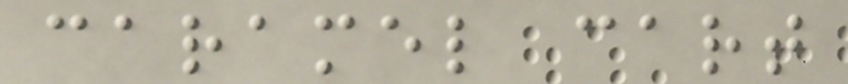caramel cart
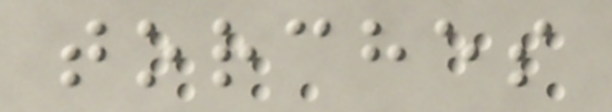torches
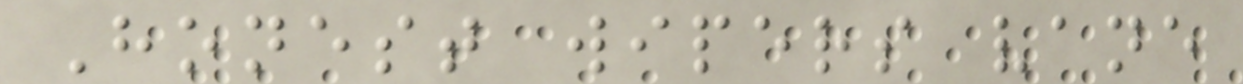Honest wipers vane
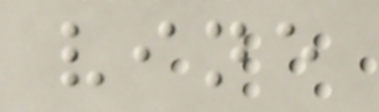vine
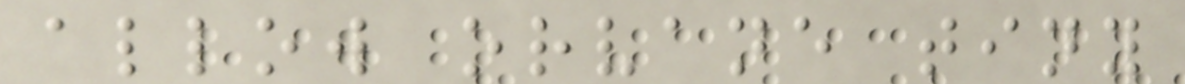allow orvane tiny
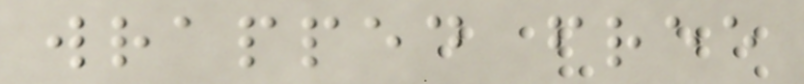wrapped free
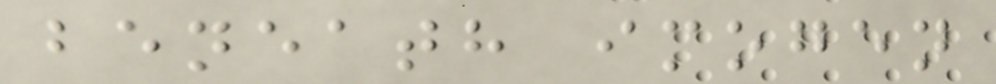beneath imogen
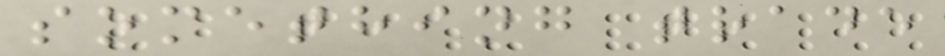something trade
